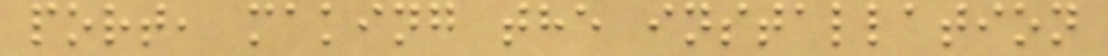port, making the installation
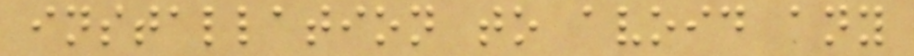installation to avoid any
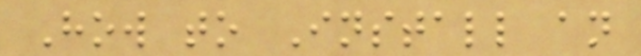How to Install an
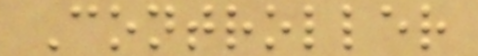Controller
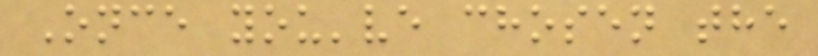Once you've chosen the
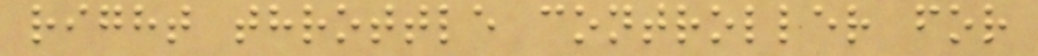right throttle controller for
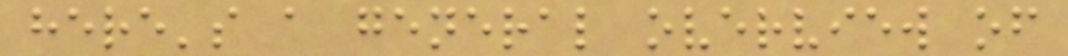here's a general overview of
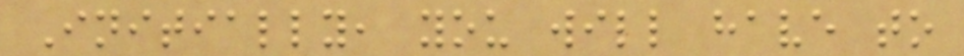Initially, you will have to
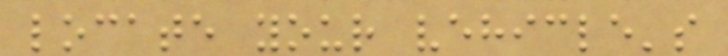locate your vehicle's
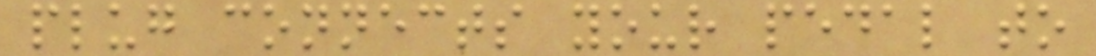plug connects your pedal to
